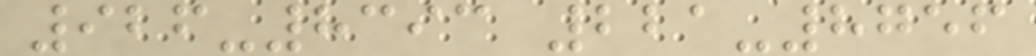926-8393 221-8756
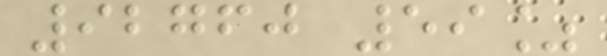92760 59%
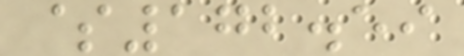$172.59
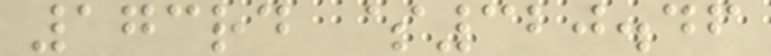173rd $320.46
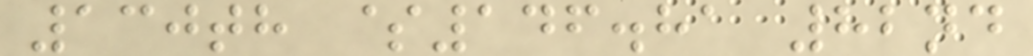130th $146.81 82nd
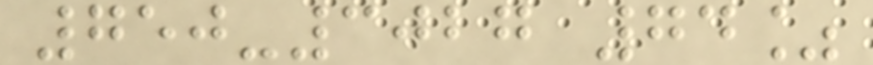750-3027 74%
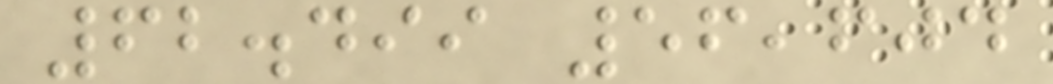62.499 56,604
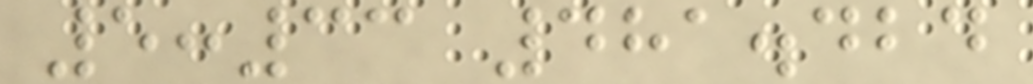5:33 481.424
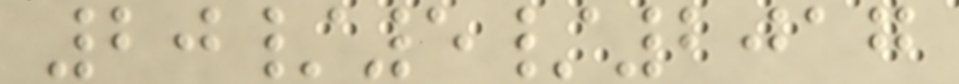20/5/2017
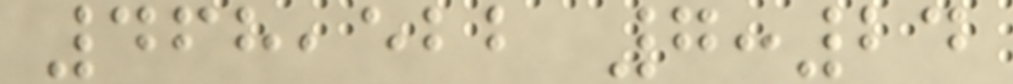468,522 7:24
